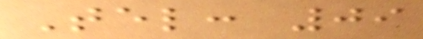Tel: 09
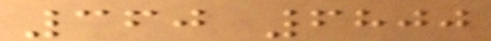360 6800
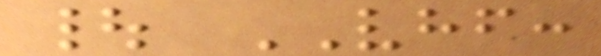| VHF:
